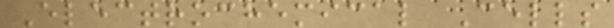Electrochemical Cells
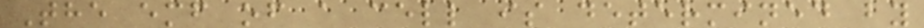The emf of a cell is determined by
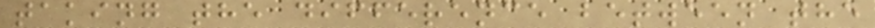taking the difference between the
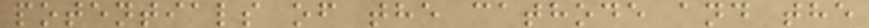potentials of the cathode and the
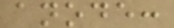anode:
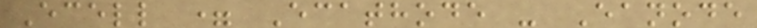Ecell = Ecathode - Eanode
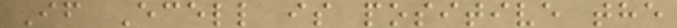If Ecell is positive the
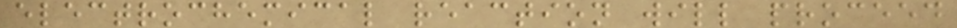electrochemical reaction will proceed
